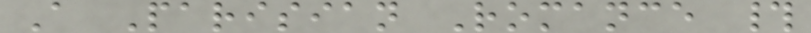A Parisian Romance #
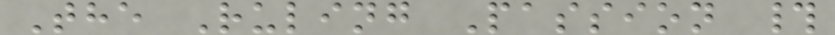The Ruling Passion #
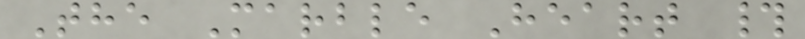The Marble Heart #
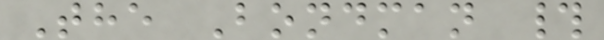The Bondman #
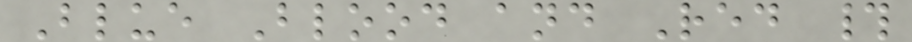Blue Blood and Red #
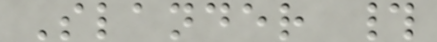Slander #
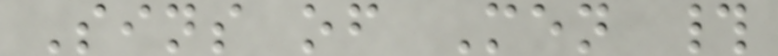Sins of Men #
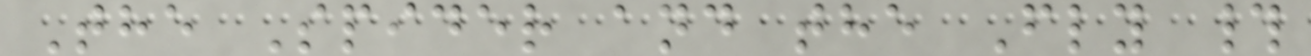The Spider and the Fly #
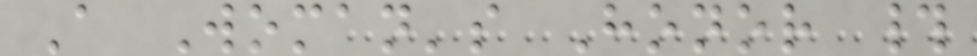A Woman's Honor #
